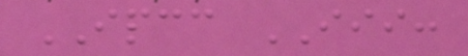IPCC III:
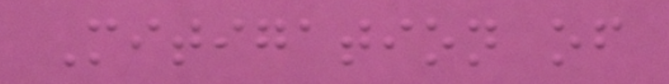Mitigation of
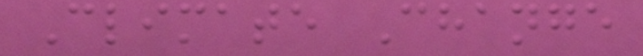Climate Change
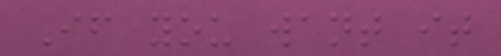If you want it
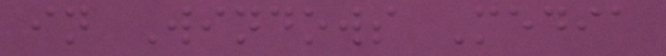in Windows Media
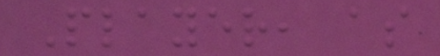Player, as
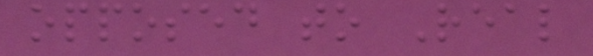opposed to Real
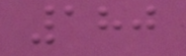180
